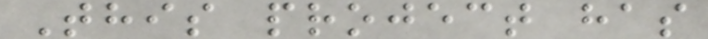This project has
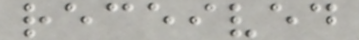received
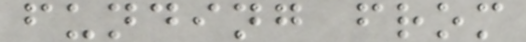funding from
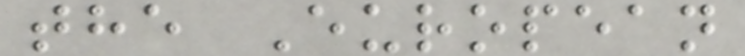the European
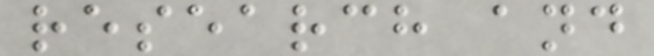research and
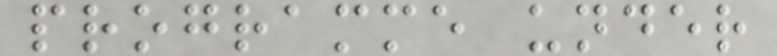programme under
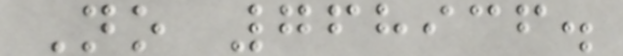No 768936.
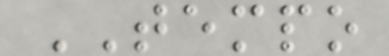TEMPO
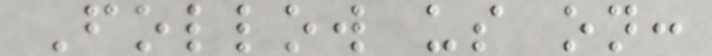Follow us on:
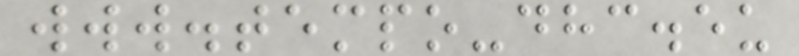www.tempo-dhc.eu
